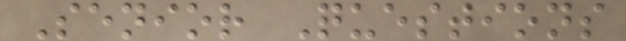Senior Questions
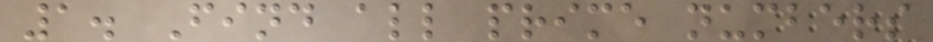1. Find all prime numbers
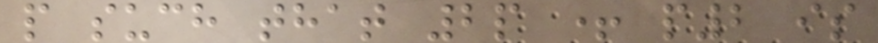p such that 2p + p2 is
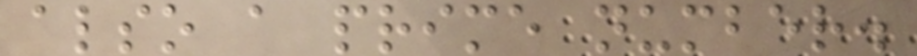also a prime number.
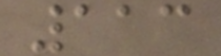113
